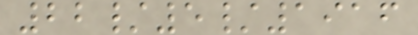22/5/1916
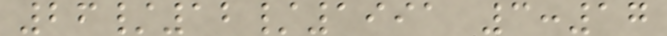26/12/1991 3:17
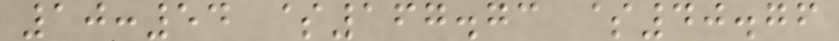10:54 $167.73 $40.76
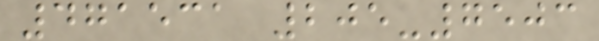471531 205-7503
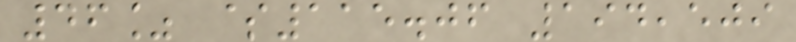46% $115.06 194,509
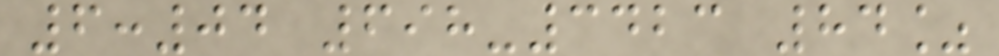6:04 698-3423 84%
